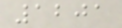1201
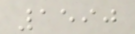1590
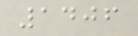1406
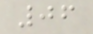06
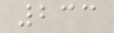233
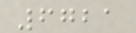6721
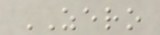ZERO
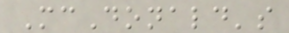McDonald's
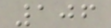106
